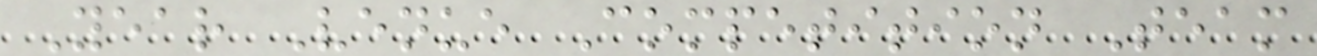Year Venue Competition Team
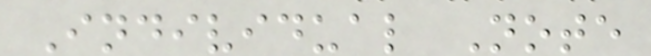Individual Note
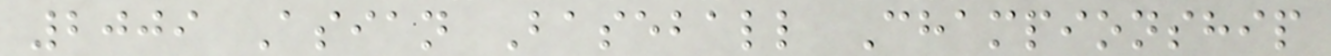2009 Asian Baseball Championship
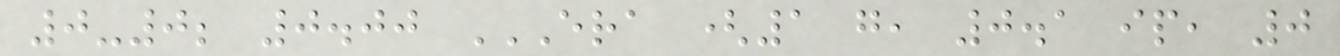0-0; 0.00 ERA (1 G, 0.1 IP, 0
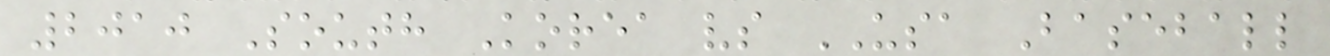2010 South Korea vs USA Baseball
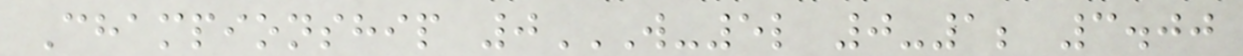Championship 0W-5L 0-1; 3.00
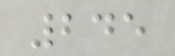245
